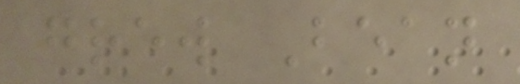grew Bean
